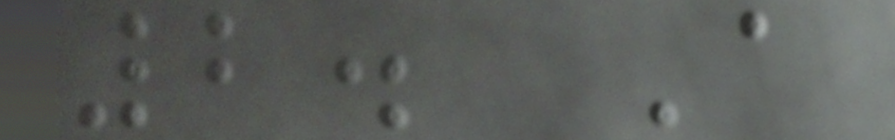2. A
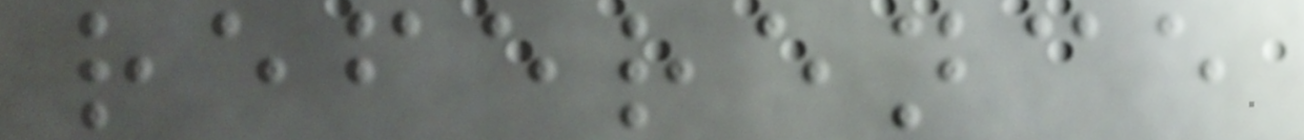reference
